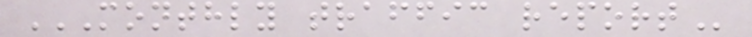MONTHLY TRAFFIC REPORT
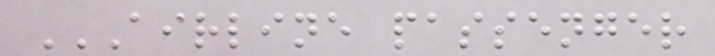AIRLINE PASSENGER
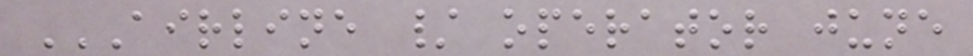AIRLINE / OPERATOR JUNE
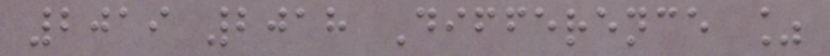2019 2018 Difference %
